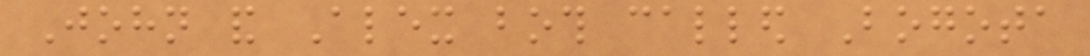John and Alex both called Bogota
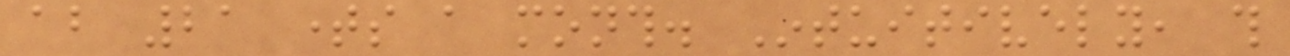about 21 times a month. Intuitively, this
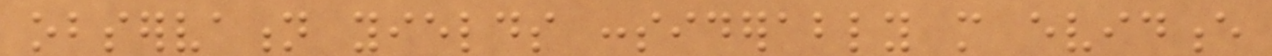observation yields considerably more evidence
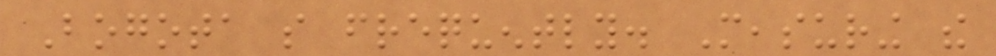Bogota so frequently. Measuring the
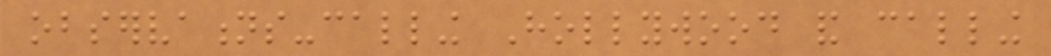observations-calling Hollywood and calling
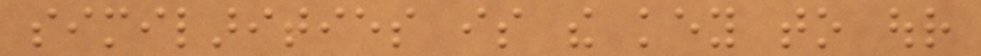similarities is the key to our
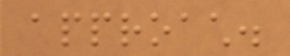approach.
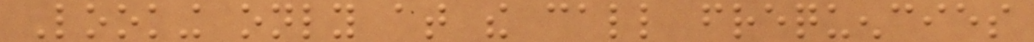Looking only at the call frequencies
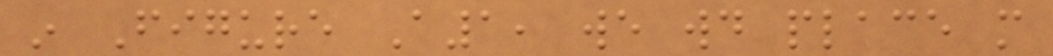in Figure A1, we would place more
